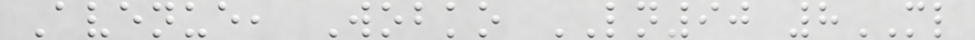Avenue, Wobko LN90 8ML
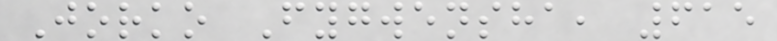Jorko Fygwensha, 615
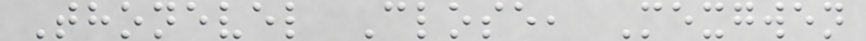Thonevel Close, Mexgwen
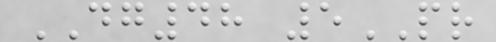DG48 5PR
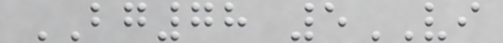BG78 5VI
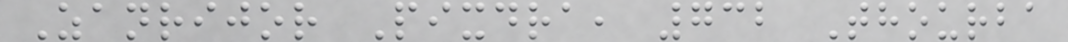Zanrijor Pixdra, 732 Thourba
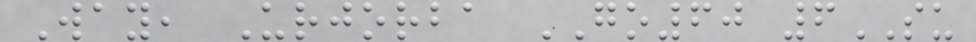Way, Urjorba GO60 6SU
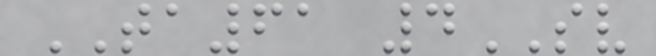TA61 4SV
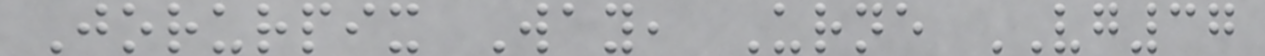Jorurpix Way, Urne VG37
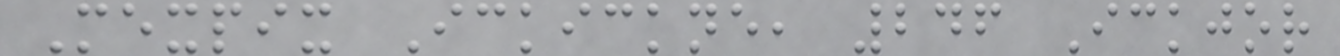Mexpix Ickickne, 246 Ickjor
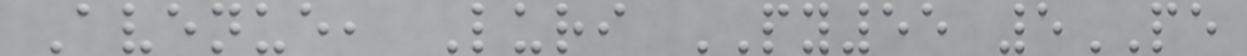Avenue, Luri PY55 5PE
